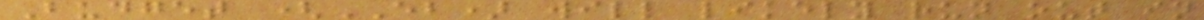Budget (EB) will likely run out in
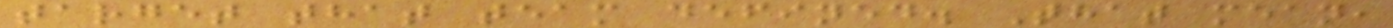target that team defined. That mean,
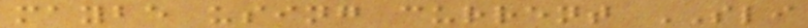maybe using current SLI
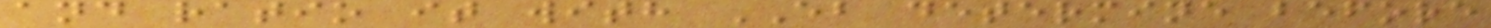and ratio it with EB determine before
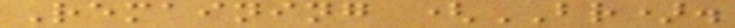Remaining (BR).
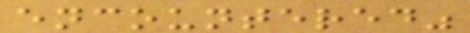encountered"
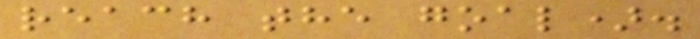reach the goal).
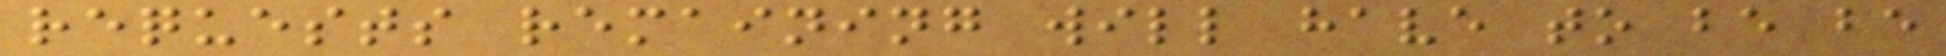requests remaining will have to be be
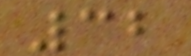32
